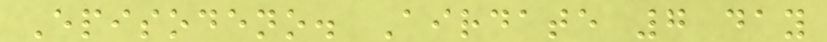Episodeno. Airdate 7 day
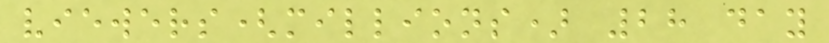viewers(millions) 28 day
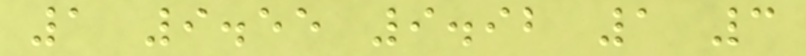1 9.55 9.92 1 3
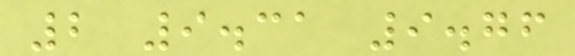2 9.31 9.76
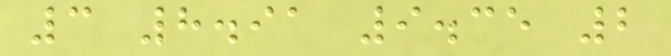3 8.91 9.35 2
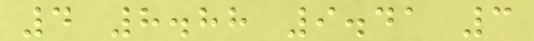4 8.88 9.41 3
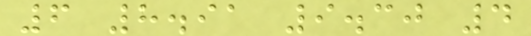6 8.91 9.30 4
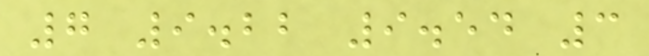7 9.22 9.54 3
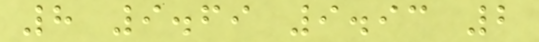8 9.69 9.93 2
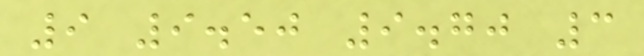9 9.50 9.70 3
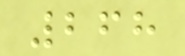268
